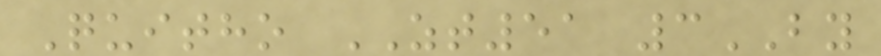Quitho ZT51 3BY
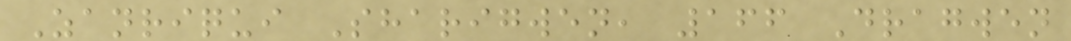Zanriqui Sharigwen, 166 Dragwen
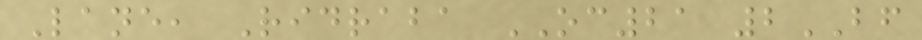Lane, Ridraba OC21 2BF
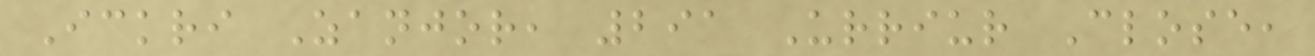Ickri Zanjor, 291 Urriur Close,
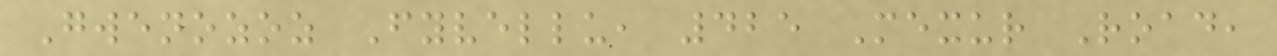Gwenozoz Fyvellu, 425 Mexur Road,
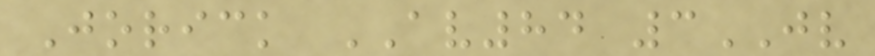Jorick AV84 3JV
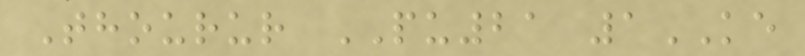Thourur PU21 1KE
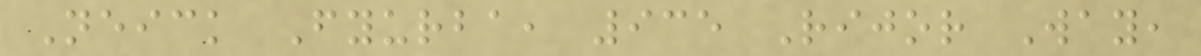Neick Fyurba, 935 Rijor Way,
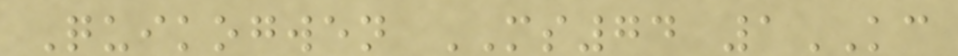Quikogwen MS74 1KC
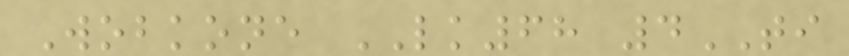Wobkone LK68 4TI
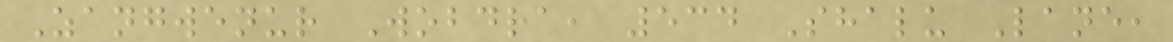Zangwenur Wobdra, 534 Shalu Lane,
